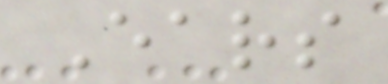Ears
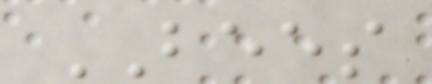BEES
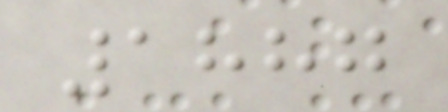1887
